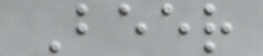Beer
